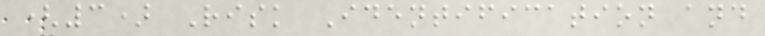(3) Risk Identification and
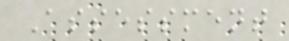Assessment
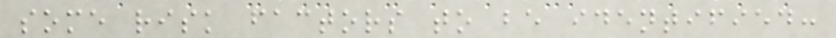some risk factors to be identified:
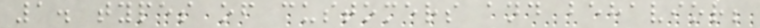1. types of customers and behavior;
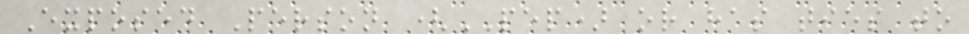Exposed Person (PEP) or has ties to
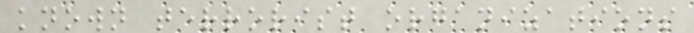known terrorist organizations
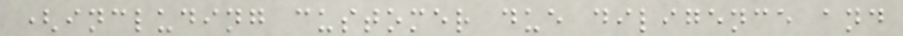(including customer due diligence and
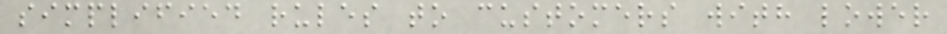simplified rules to customers with lower
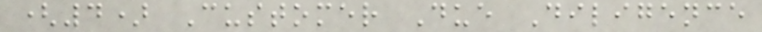(4) Customer Due Diligence
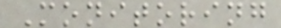Monitoring
